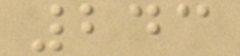243
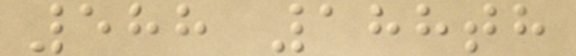588 188th
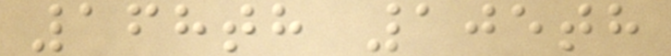168th 105th
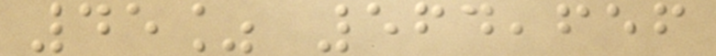45% 564,656
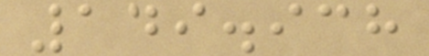149.938
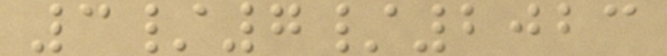3/7/2023
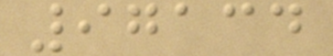97134
